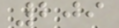209
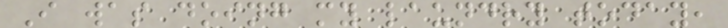I was doing my laundry today,
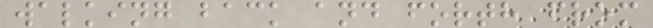walking back and forth from
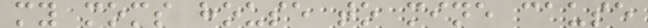my moms house to mine cause
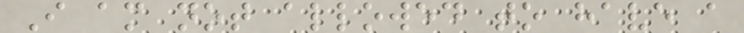I am not allowed to have a
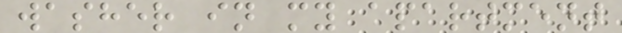washer in my apartment
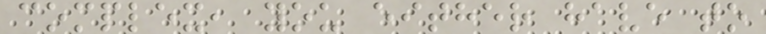complex, you either have to
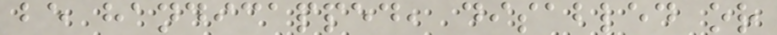be handicapped, disabled or
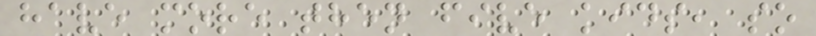have more then five kids, so
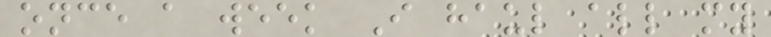once a week I haul all my
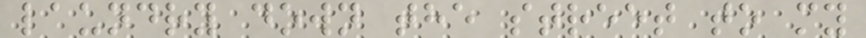laundry down the street to my
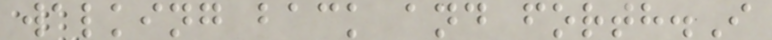walking back and forth.I
